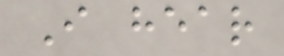I hear
